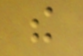the
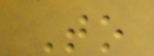To
